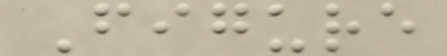Figure
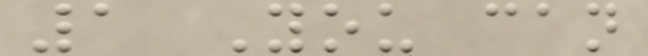1 You can
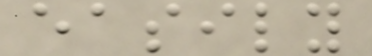easily
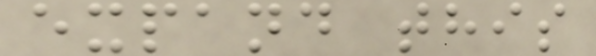expand this
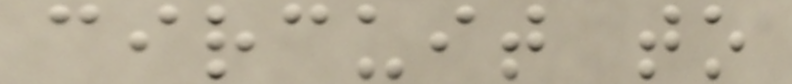circuit to
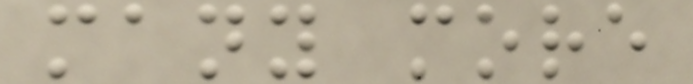many more
